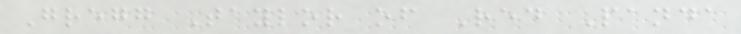Gregg Taylor of Red Panda
